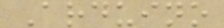Arduino
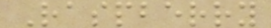Raspberry
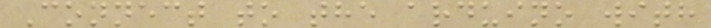Connect to the arduino with
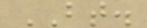BT.
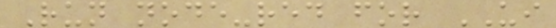Run node-red for UI
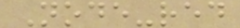Node-red
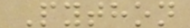Python
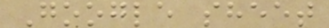Google sheet
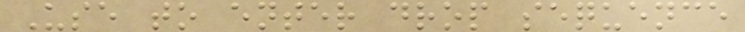Use to enter drop sequence
